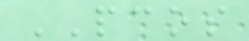PCOS
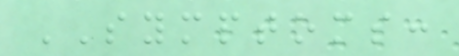SYMPTOMS:
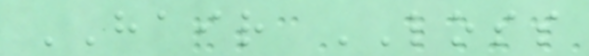HAIR LOSS
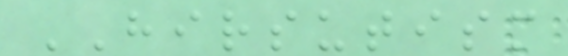HIRSUTISM
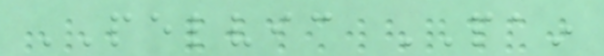PELVIC PAIN
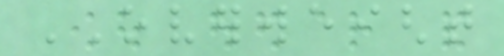OVERWEIGHT
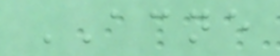ACNE
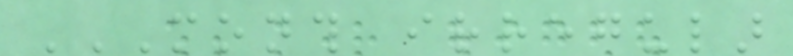MONTH IRREGULAR
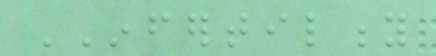INFERTILITY
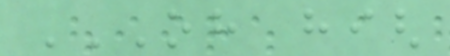OH HIGH
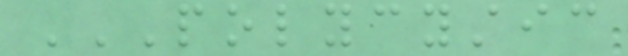POLYCYSTIC
